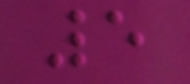5
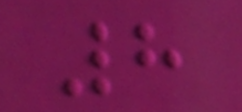8
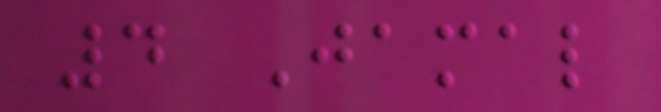4 Jamal
